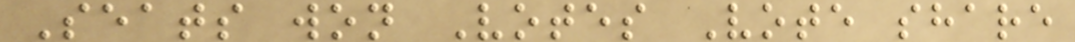Seats won Votes Vote share
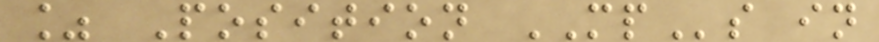% Position MPs in
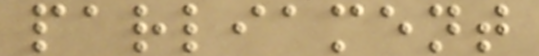parliament
